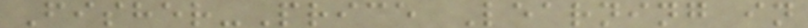Fisher-Price Learning in
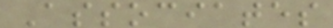Associates
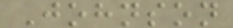Johnson
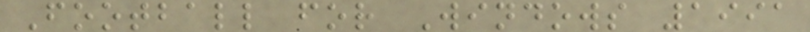Football for Windows 1991
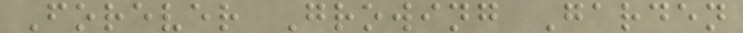Forever Growing Garden
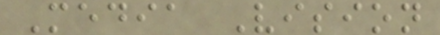Media Vision
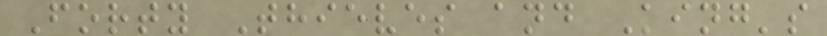Forty Thieves and King's
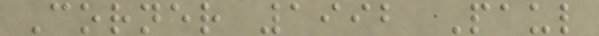Corner 1992 Paul
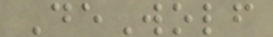DeWolf
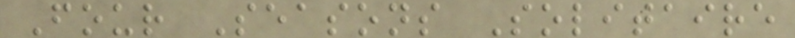Four Seasons Solitaire
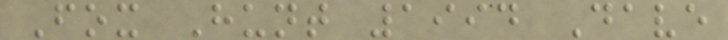Fox Hunt 1994 Dave
